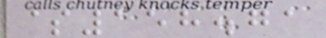$158.71
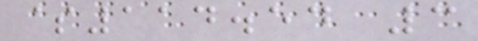$114.54 3
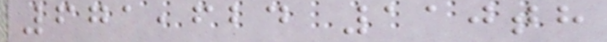671,624 110th
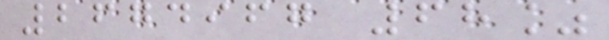2674967 68%
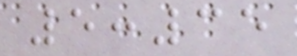5:35
